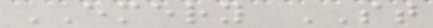EMERY ST
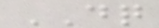DQ
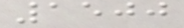1500
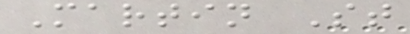Martin St
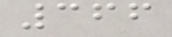366
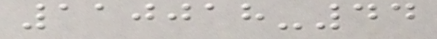110018-44
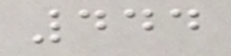444
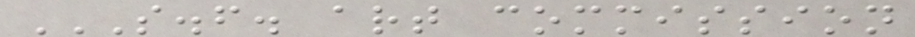S.F. ART COMMISSION
